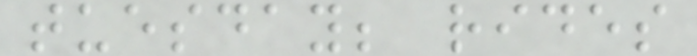tuesday; rides
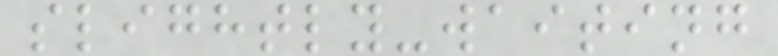slightly-waiting
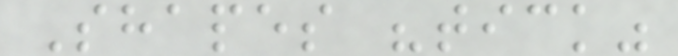Shapes "tick"
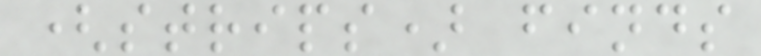(strips) finds
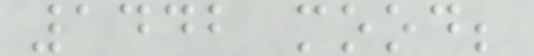1442 mood;
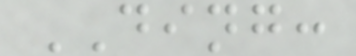DING:
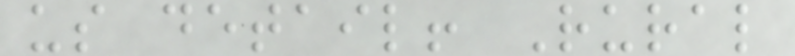us detail! Rural
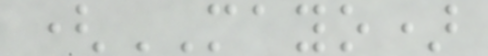(MAYO)
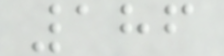186
